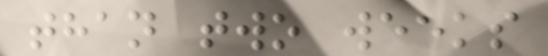than two weeks
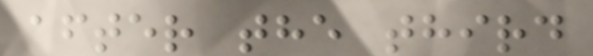after the third
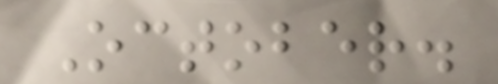October.
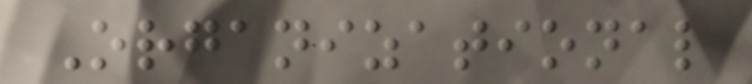Organizational
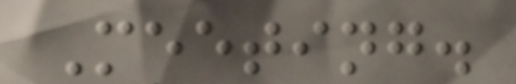Meeting.
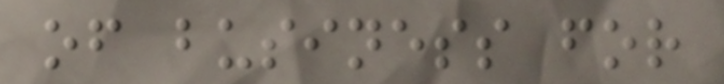of business for
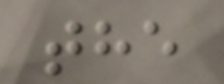the
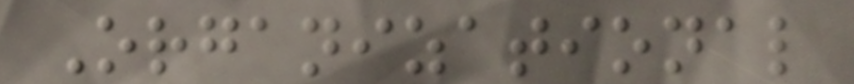Organizational
